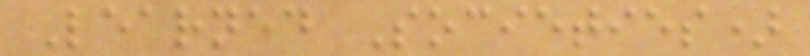Learned Societies)
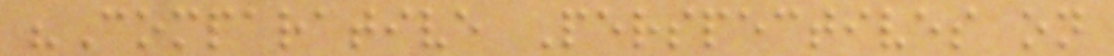"Comparative Perspectives on
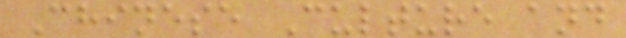Chinese Culture and
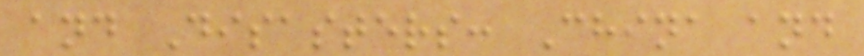and Disasters: China and
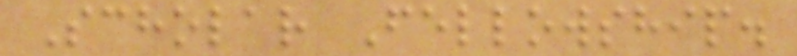Scholar Fellowship.
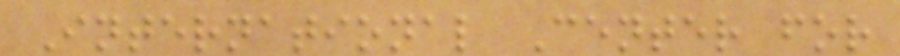International Center for
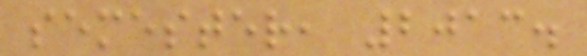semester, 2013.
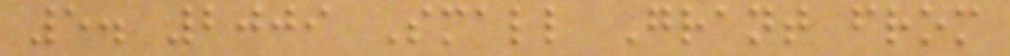5. 2009 Small Grant from
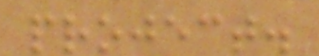project.
